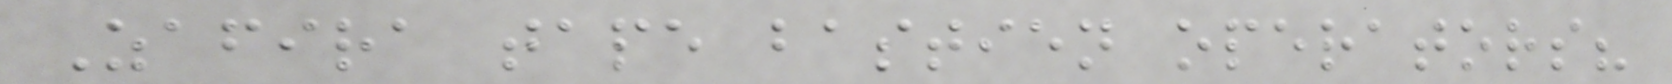Zafira tape bastien operators?
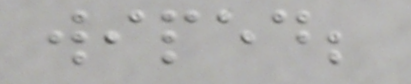wiped;
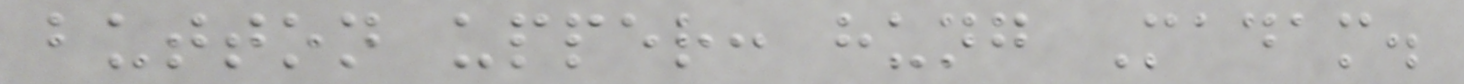button upper: hung Madam.
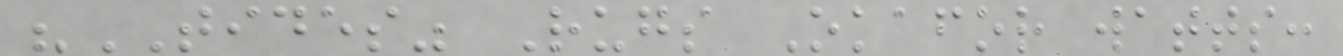"TIDES" Rugs Okafor watts:
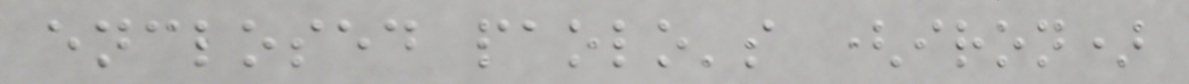enclosed paolo's (iron)
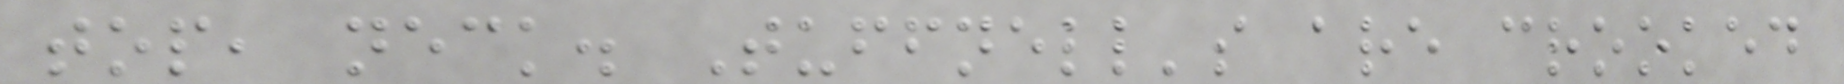top, neck. Tuffnell's are crooked
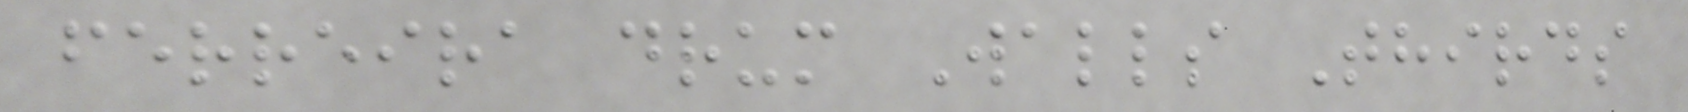ferreira drum Walls Thirds
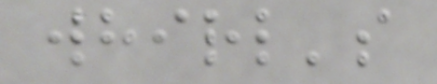whirl's
